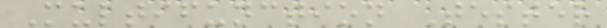Multifunction Tester
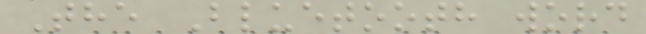The Bluetooth word
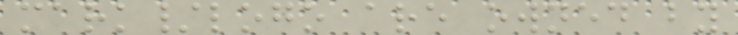mark/logo are owned by
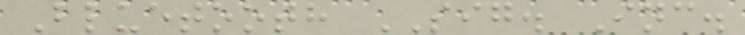Bluetooth SIG. Inc.
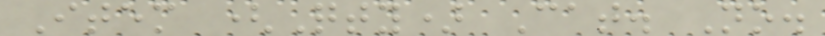Item (Qty) Cat. No.
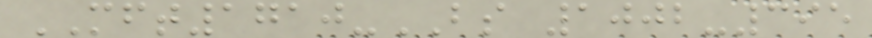MFT1710-BS 1002-395
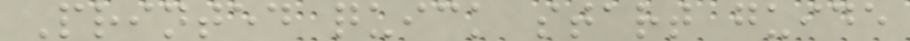Printed quick start guide
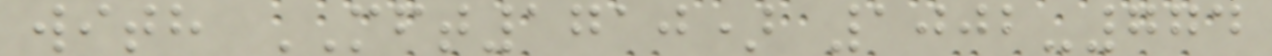with MFT1710) 1002-774
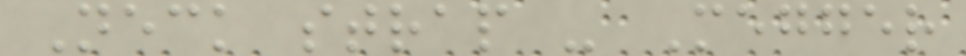Neck strap - Megger
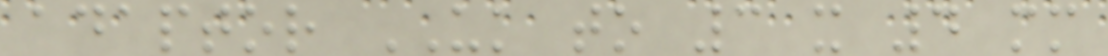adaptor UK to 3 x 4 mm
